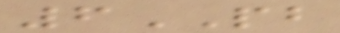6PB
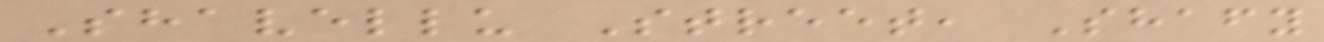Shavellu Street, Shafy
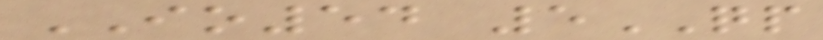IO54 5QP
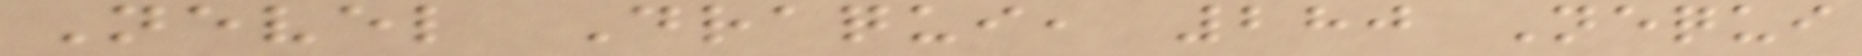Nevel Draqui, 280 Nequi
